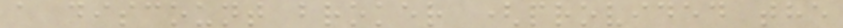a discount broker (provided the
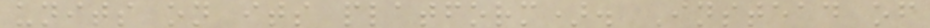units on its platform). Instead of
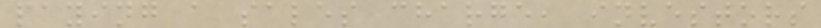paying a sales charge, investors
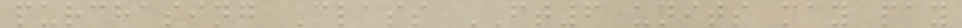purchasing Class FT6 units may pay
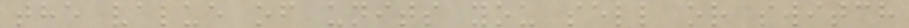the value of units you sell or switch
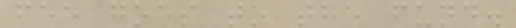fee goes to the fund.
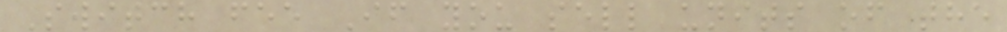Switch fee If you sell units of the
